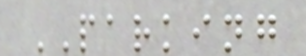PARKING
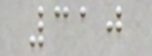310
